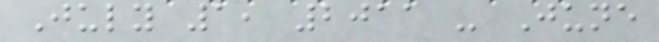July 1, 2011 - June
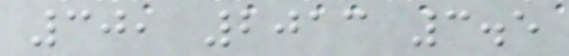30, 2013 3.5
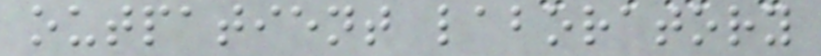outpatient laboratory
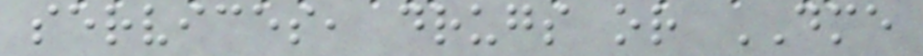services, drugs or DME
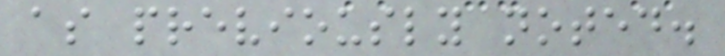as previously noted.
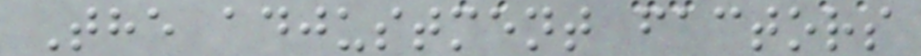The adjustment factors
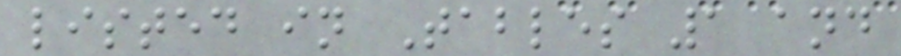listed in Tables 1 and
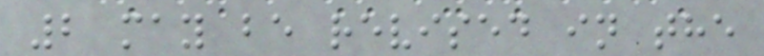2 may be revised in the
